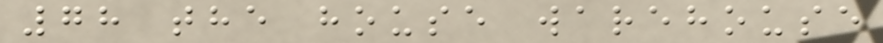78 the house warehouse
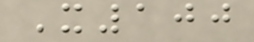X100
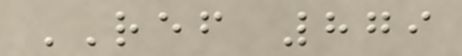REF 879
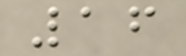16
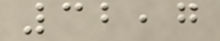32,7
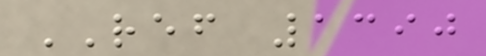REF 1390
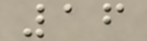16
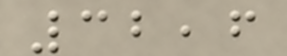32,6
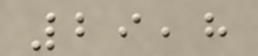29,8
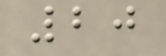20
